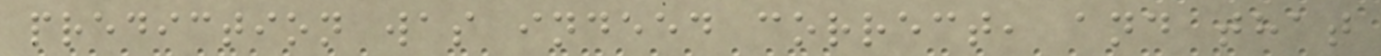prediction was indeed correct, and that
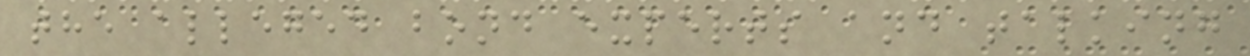the alleged bond experts and talking
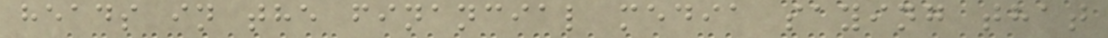heads in the financial media saying that
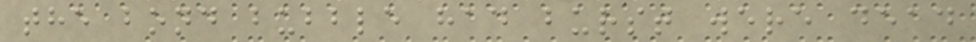the bond bubble had burst were dead
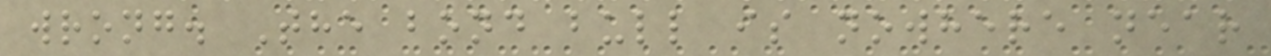wrong. The bond bull is nowhere near
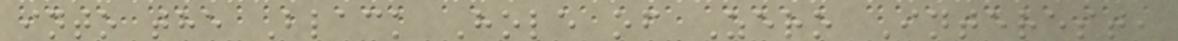into the Black Hole of Zero Interest,
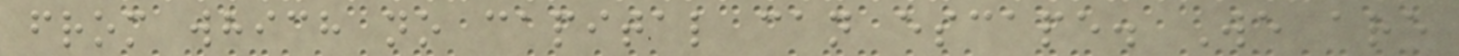from which no capital can escape. We are
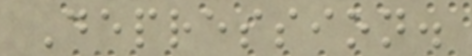Depression.
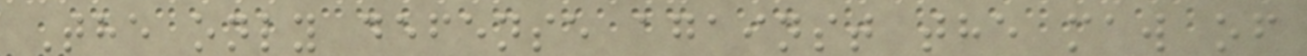The only defense against the maw of
